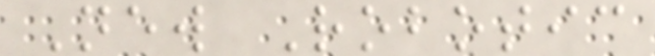New Robotic
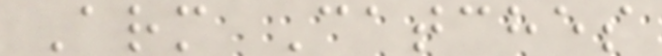Arm Catches
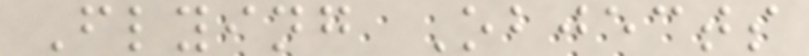Flying Objects
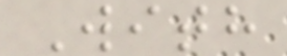With
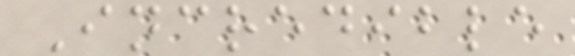Incredible
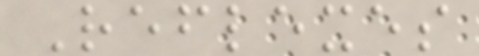Reflexes
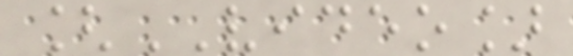[VIDEO]
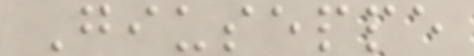Giuseppe
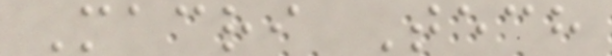Macri Tech
